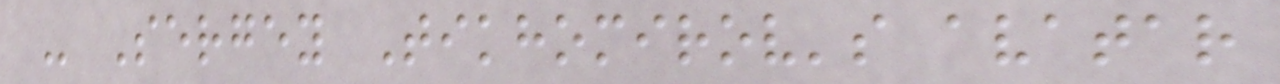- Sergey Tikhomirov's avatar
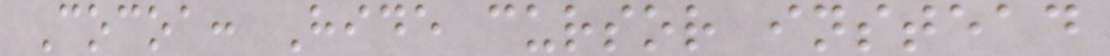Cocoa: Hide cursor instead
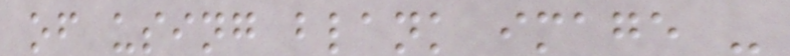of using blank image -
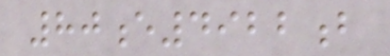80e4922b
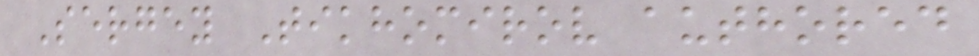Sergey Tikhomirov authored
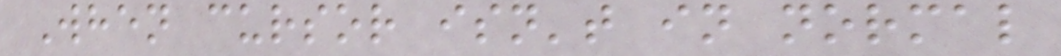When cursor isn't in normal
